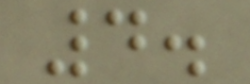4.
